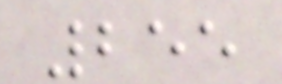255
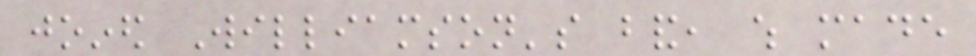joined Williamson's band, which made
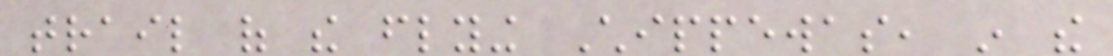trail of the flying Chippewas, in the
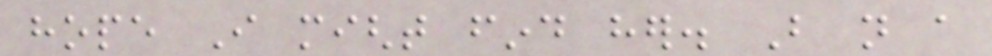hope I might find her. But not a
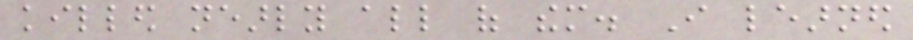killed nearly all of them. I learned
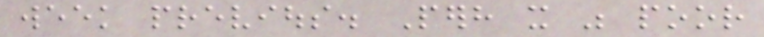week previous. Perhaps it was poor
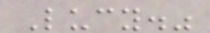Lucy."
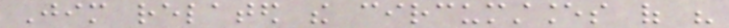Jim related the circumstances of his
